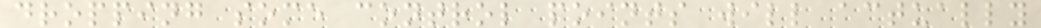dropping some control points will actually
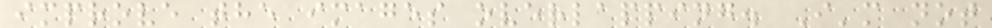improve the images overlapping. I'm not
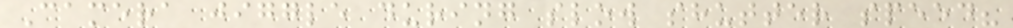Camera jiggle during slow shutter speed?
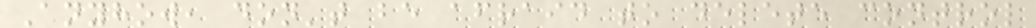Anyhow, don't be afraid to delete control
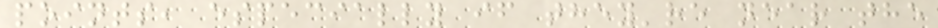points, especially if they're near the
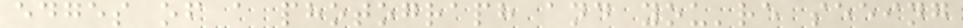edges of a photograph and you're seeing
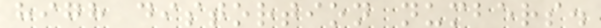high distortion numbers.
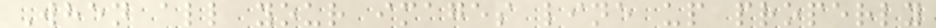When all your images line up properly
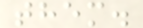them.
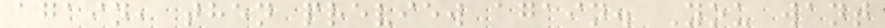again, then preview again. You want
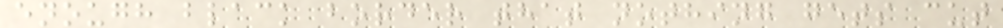enough black border that nothing gets cut
